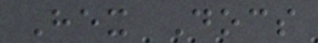Hex Docs
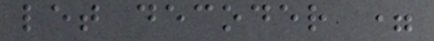let decoder =
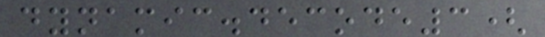dynamic.decode3(
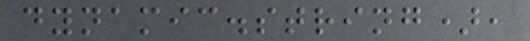dynamic.string),
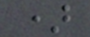)
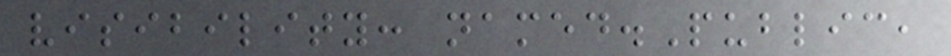visibility: named.Public,
